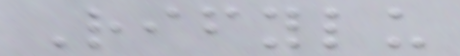Rifylu
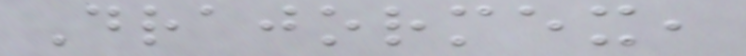Drajormex,
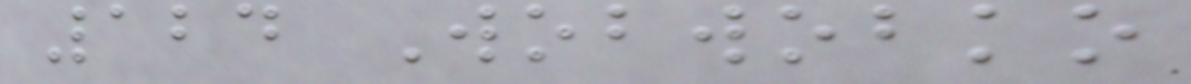124 Wobwobko
